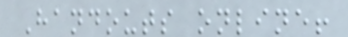Handouts online!
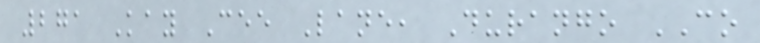271 Kay Cee Lane, Durango CO
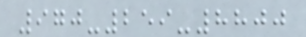970-259-8800
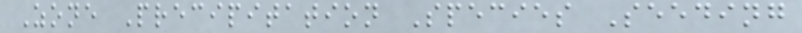Zone Precipitation Species Seeding
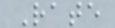Rate
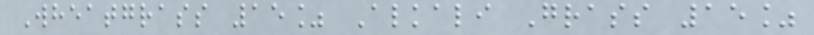Wheatgrass 15% Alkali Grass 15%
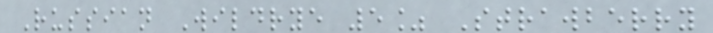Russian Wildrye 5% Strawberry
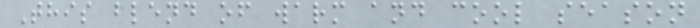This blend of warm and cool season
